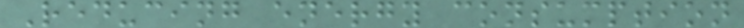Reducing energy consumption
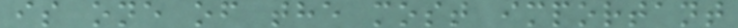is one of the most important
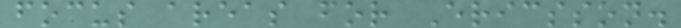focus areas for Ericsson.
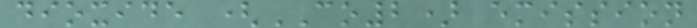dioxide (CO2) emission
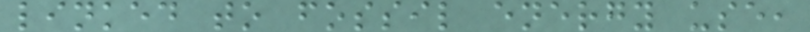linked to fossil energy use,
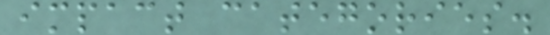impact categories.
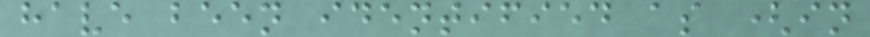have been identified as (in
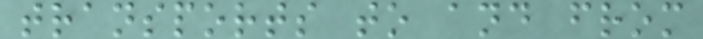transports to and from
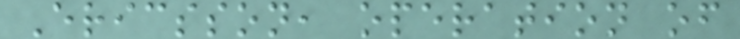Ericsson, operation of
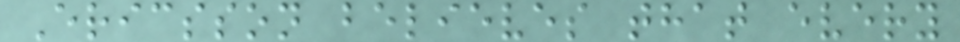Ericsson believes that every
